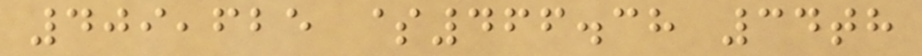409,625 $466.38 34th
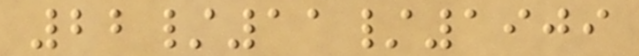22/11/1909
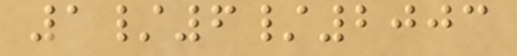1/6/2003
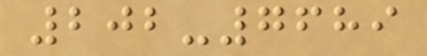202-7689
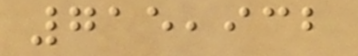715,932
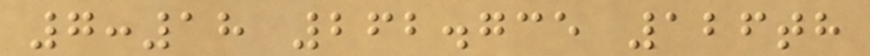7:18 262.735 126th
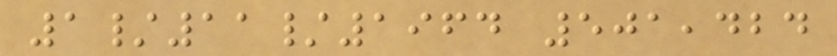1/11/1964 501,424
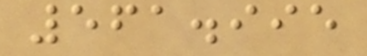561.995
